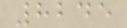8245
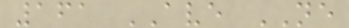161 AVE NE
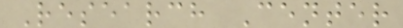Research Center
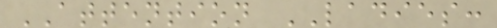ATTENTION LADIES:
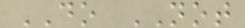DO NOT
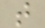t
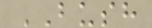BUSH
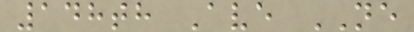148th Ave NE
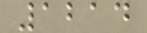1214
